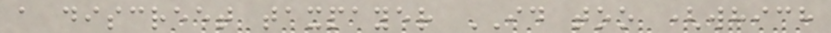a discreet taxpayer ID too (which
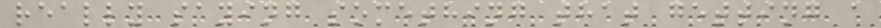really saying something that getting a
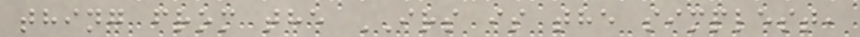thing from the IRS is the simplest,
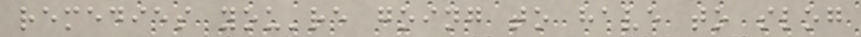remedies you're going to have to slog
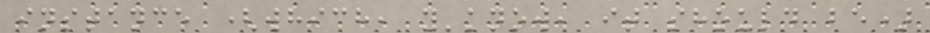instance (which, y'know, it should be)
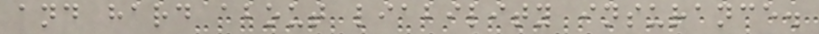and hard about liability insurance.
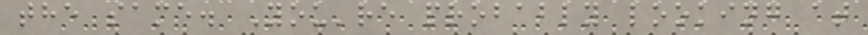the same. You're probably looking at
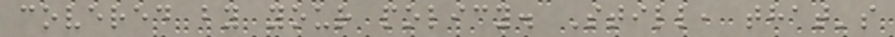covered by your policy. Still, that's
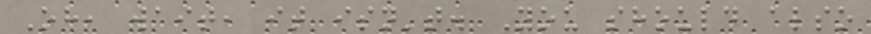Oh, wait, it isn't. You should also
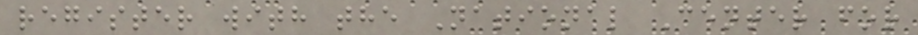register with the National Center for
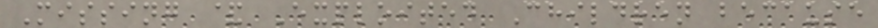Missing & Exploited Children because
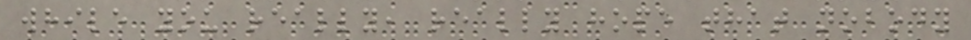while you really, really hope that nobody
